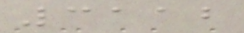3112
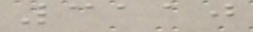3110
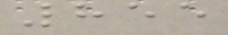855
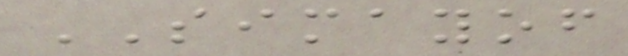SIMAYOF
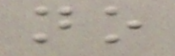no
